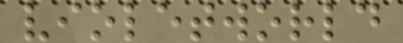violetworld
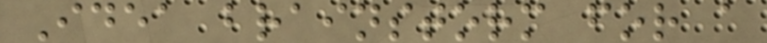Idea brainstorm for a
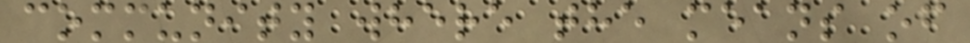community where the means of
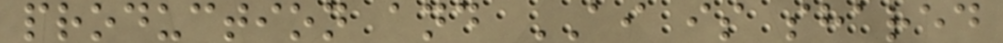production and AI is shared
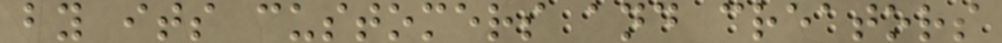by its customers and creators
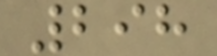298
